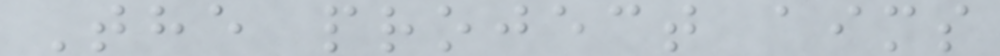The project aims
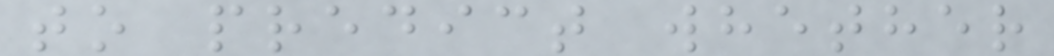to predict whether
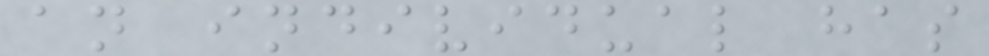an individual has
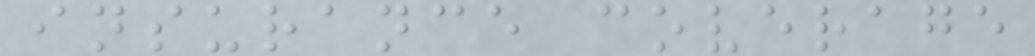insurance coverage
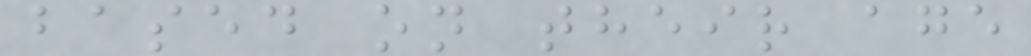based on their age
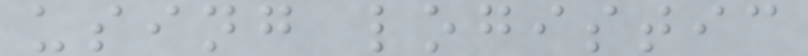using logistic
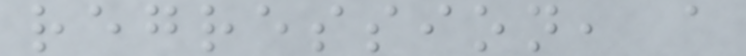regression, a
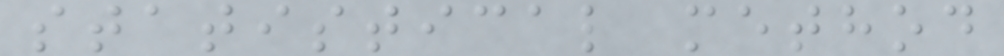statistical method
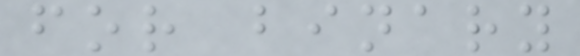for binary
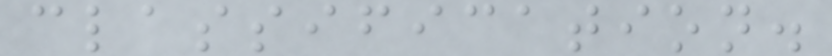classification.
